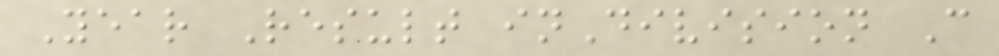Year Result inDivision C
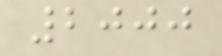2000
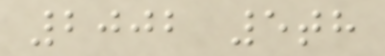2002 5th
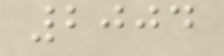2004
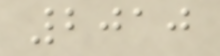2010
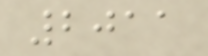2011
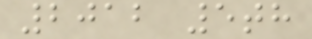2012 5th
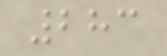283
